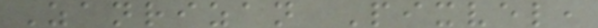Zanrizan Pixvel,
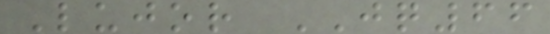Lujor JQ66
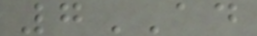7AD
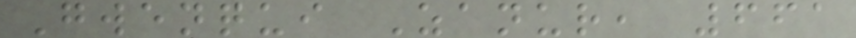Gwenqui Zanur, 661
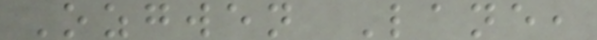Ozgwen Lane,
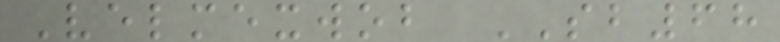Velmexwob SB68
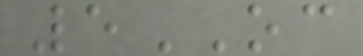5OC
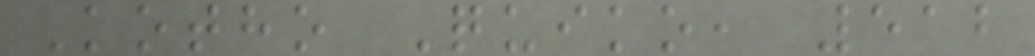Kotho Quiko, 512
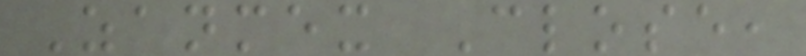Zanmex Close,
